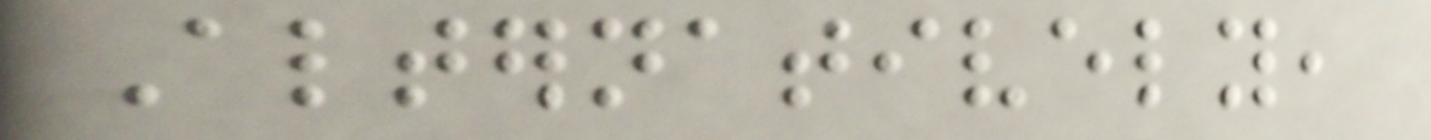Alternatively,
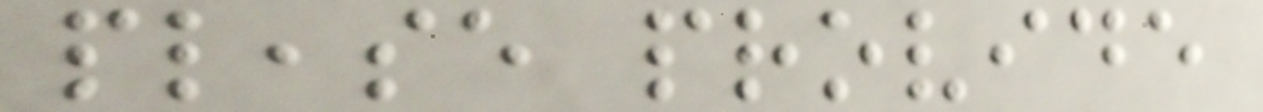please provide
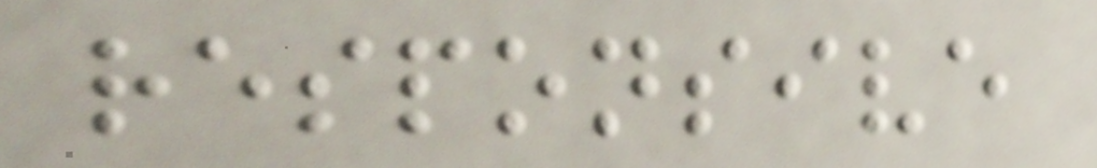responsive
